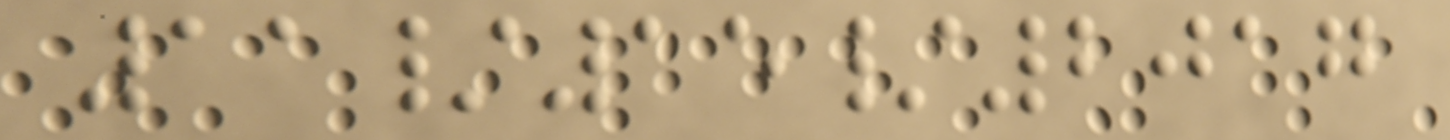11/15/2017
